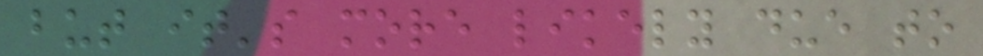but it's more likely due to
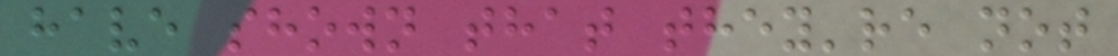have shown that they're not
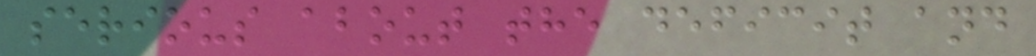serious about the deficit and
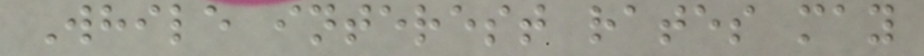While interest rates may
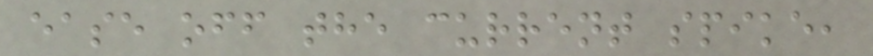ease off the current spike,
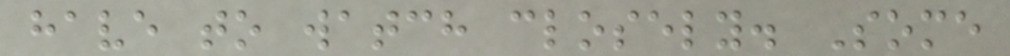have to watch closely. Some
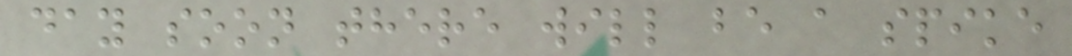day soon there will be a spike
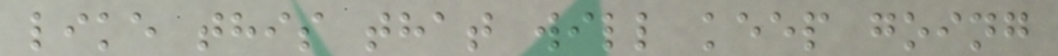like this that will keep going
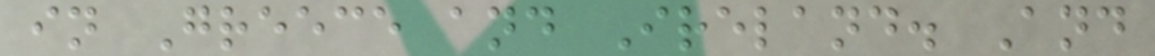in Greece and Ireland. And
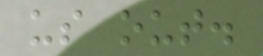us out.
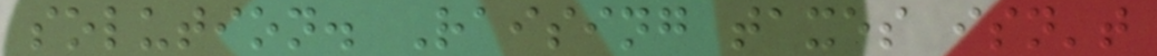solution. Raising taxes isn't
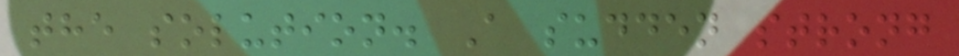the solution. A sudden strong
